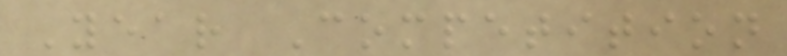Year Competition
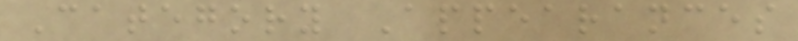Category Appearances
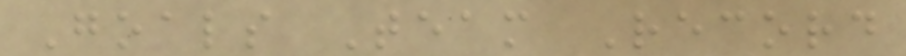Goals Team Record
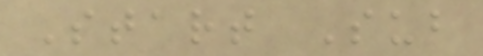Start Sub
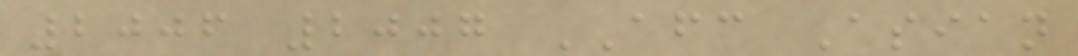2006 2007 AFC Asian
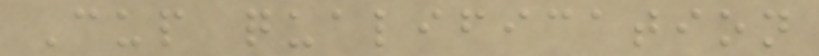Cup qualification
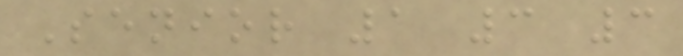Senior 1 3 3
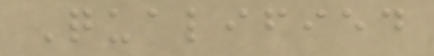Qualified
